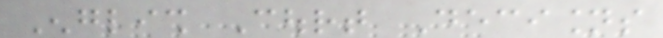English Court Decisions
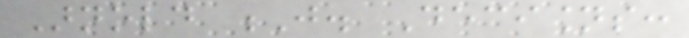Arnold J. Decisions:
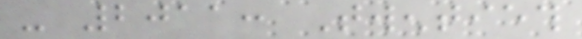- 2011: Twentieth
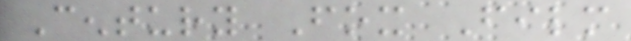Century Fox Film
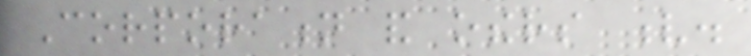Corporation and others v.
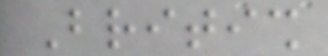British
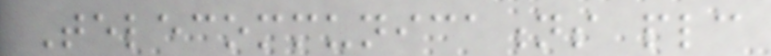Telecommunications plc
